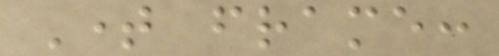Time frame:
